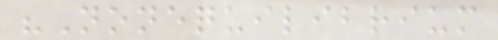"Nonequilibrium
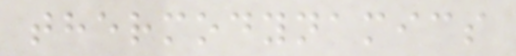thermodynamics
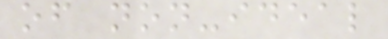of non-ideal
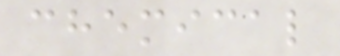chemical
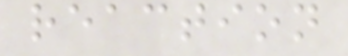reaction
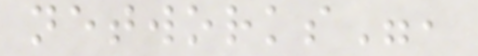networks",
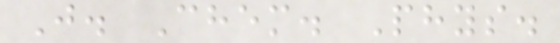J. Chem. Phys.
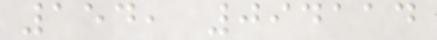154, 094114
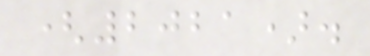(2021).
